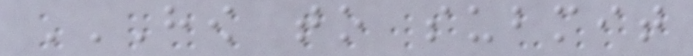HOW TO SUBMIT
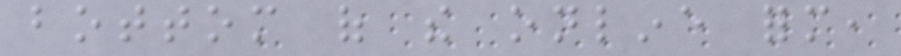bottom of the online form,
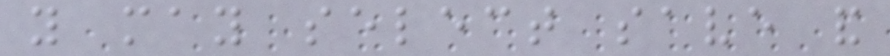you may select save and
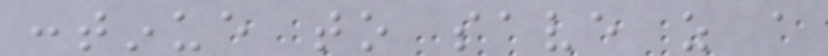continue to save as a
